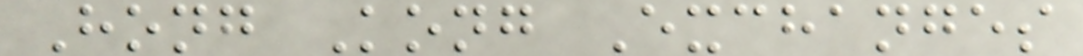Hong Kong Exchanges
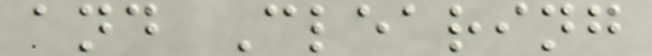and Clearing
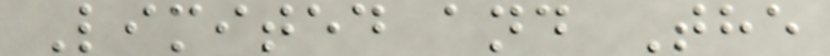Limited and The
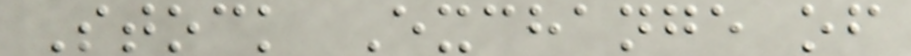Stock Exchange of
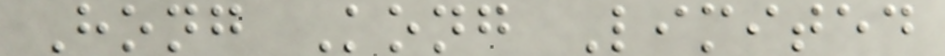Hong Kong Limited
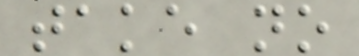take no
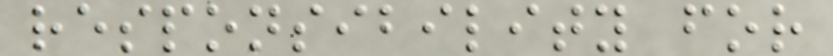responsibility for
